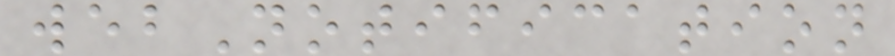webNotification
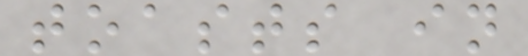toasts in
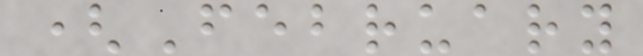(February
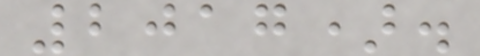2017).
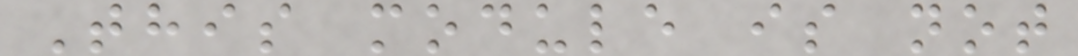This module is not
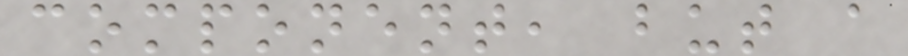component, but a
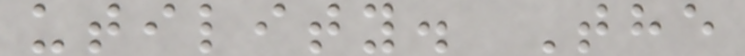utility. The
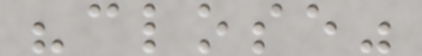"close"
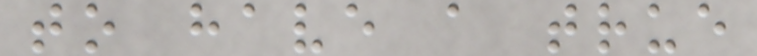to have a true
